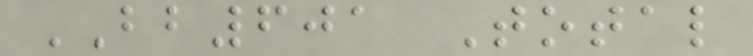BB601 Total
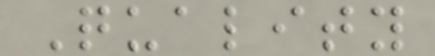Quality
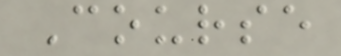Course
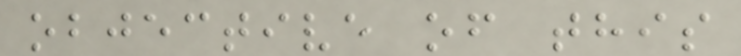objective of this
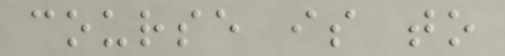course is to
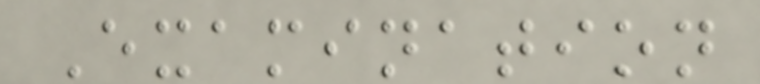Examination
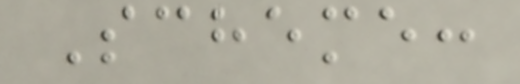Scheme:
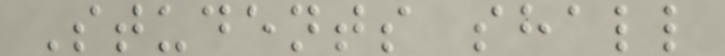Students shall
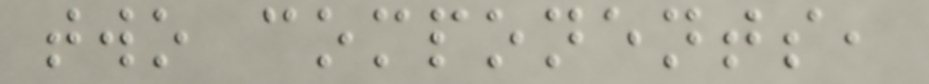two components,
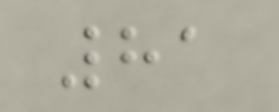81
